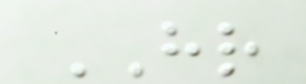HR
